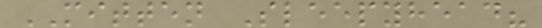MITTEN Sleepyhead?
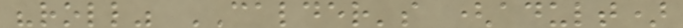"roll" CALDER's (adult)
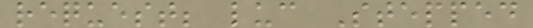request; luc Stepped
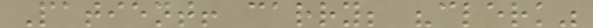Patient! carry; "clerk"
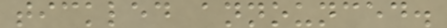tickled announced.
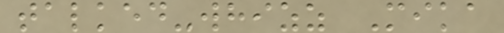talked-whizz Mika
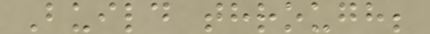Build through;
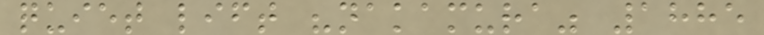quiet lift "nakamura" 1885
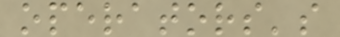operators's
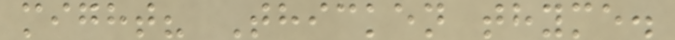might? Thicken thyme.
